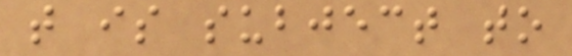that is subject to
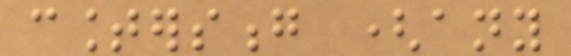countersong (any
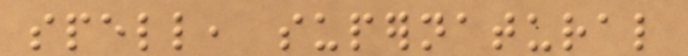spell, supernatural
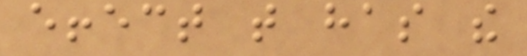effect that has the
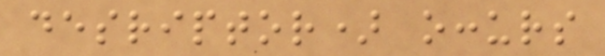desriptor) occurs
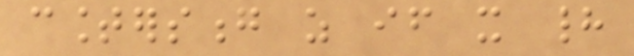countersong as if it had
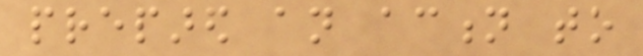prepared an action to
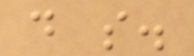do so.
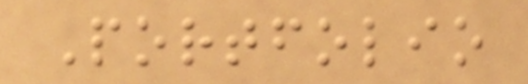Portfolio
